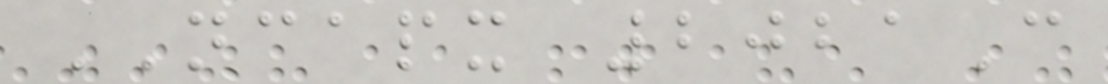NCAPX 2021C
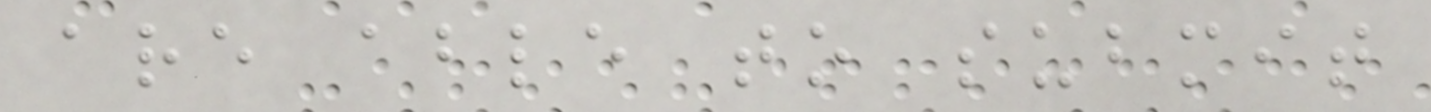are able to submit
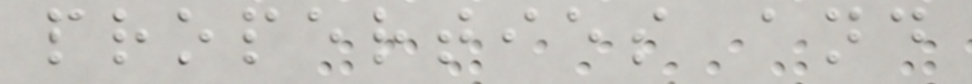properties and
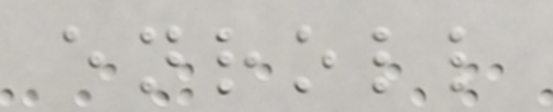enroll
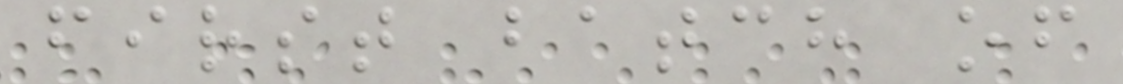first batch of
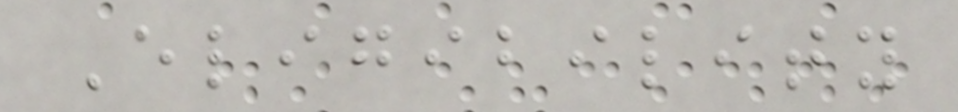Eligibility
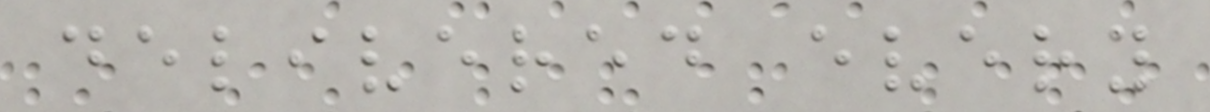delivered every
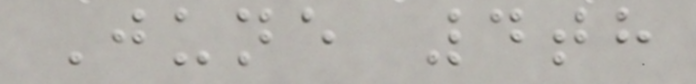June 4th
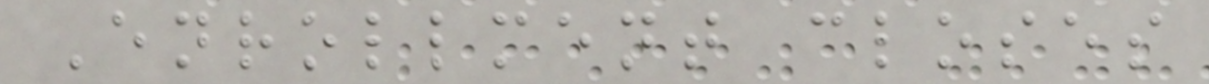Enrollment closes
